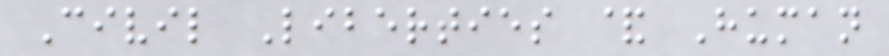Civil Liberties & Human
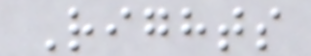Rights
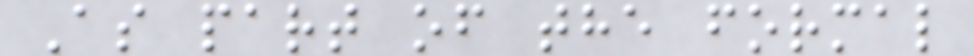As part of the formal
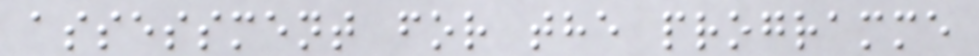assessment for the programme
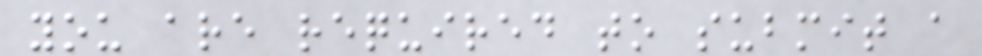you are required to submit a
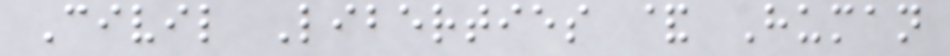Civil Liberties & Human
